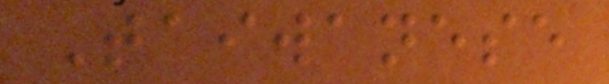Taiwanese
